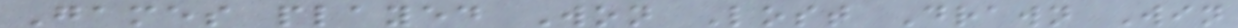Games played Won Lost Drawn Win
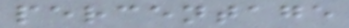percentage
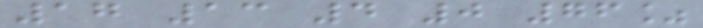17 13 4 0 76%
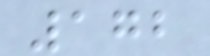172
